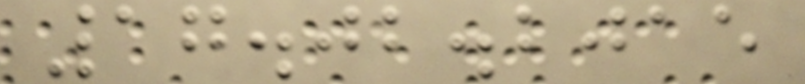17.02.2015
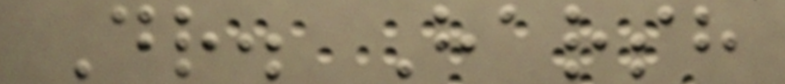Dr. Harsh
